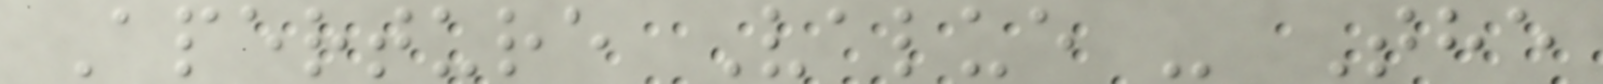Aperture Value - The
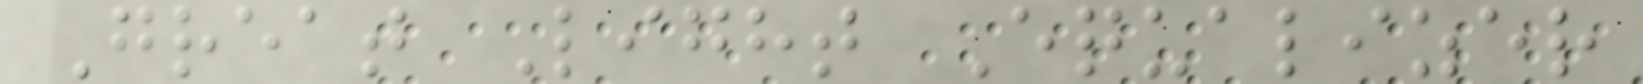Great Light Equalizer
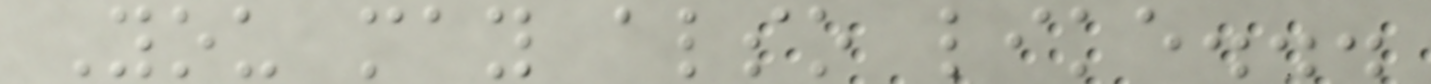You may also like...
